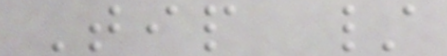Tip /
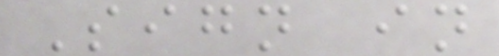Sign in
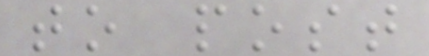to post
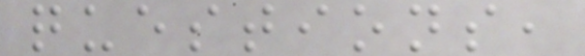questions,
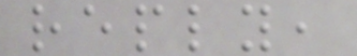reply,
